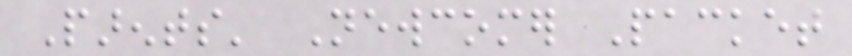Parents' Newcomer Packet
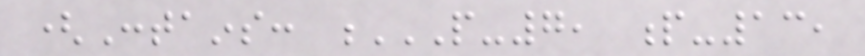(Contains: P-7, P-13,
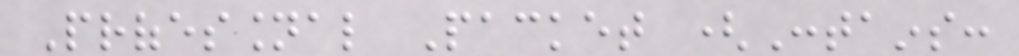Professional Packet (Contains:
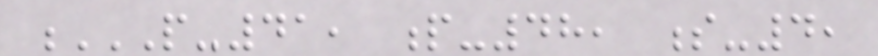P-41, P-48, S-4,
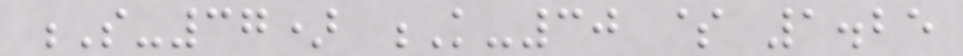S-37) K-30 $ 1.25
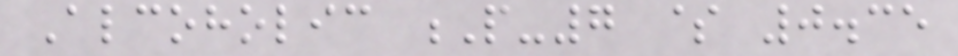Alcoholic P-7 $ 0.35
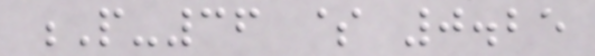P-36 $ 0.25
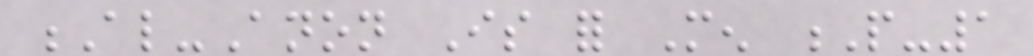Al-Anon Is for Men P-1
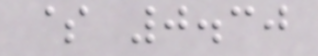$ 0.30
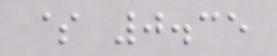$ 0.35
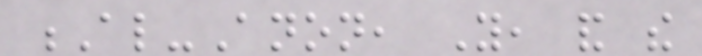Al-Anon, You, and the
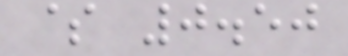$ 0.50
